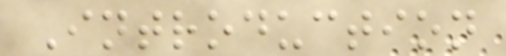Introduction
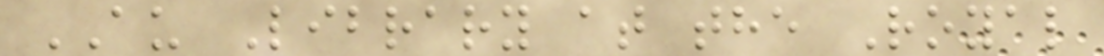AU Library at the Royal
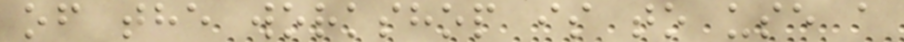of the workshop is to use a
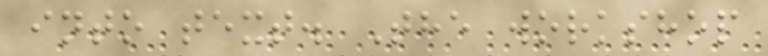into text. The workshop
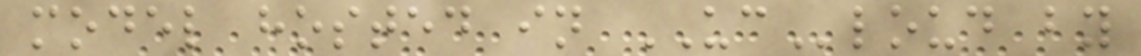model hosted in UCloud by
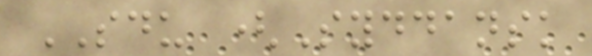SDU (Syddansk
